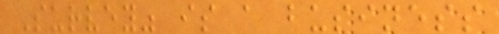Survey" is a business
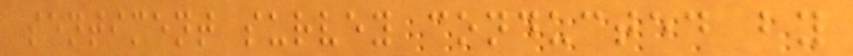sentiment survey conducted by
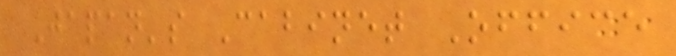Japan's Cabinet Office
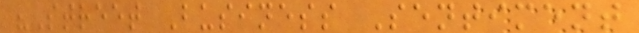"Street Business Sentiment
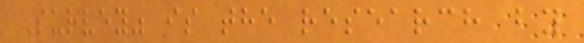Survey" is the research by
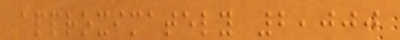approximately 2,000
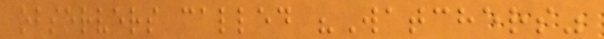observers called "Watchers"
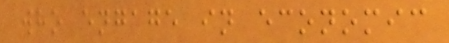who engage in economic
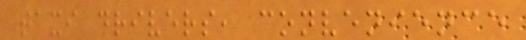taxi drivers, convenience
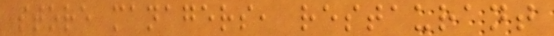store managers, restaurant
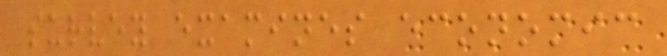survey examines economic
